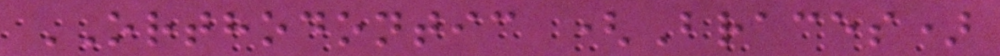ORTHODONTIC (Braces)
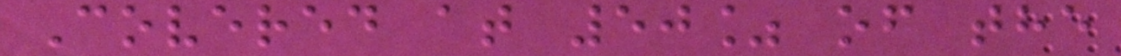Covered at 50% of the
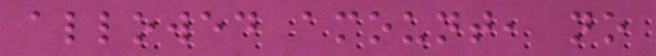allowed amount, no
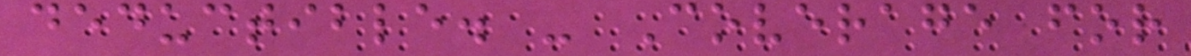deductible. - Coverage for
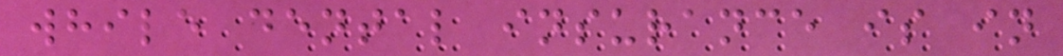while dental insurance is in
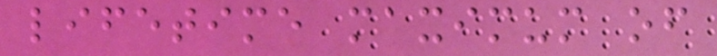lifetime maximum of
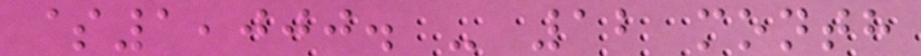$1,000. - 12 month
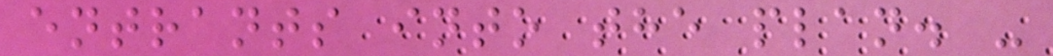entrants into the plan. -
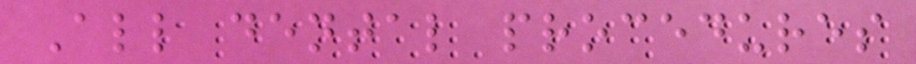All dental procedures
